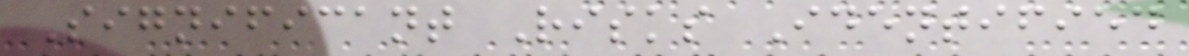Significant Risks Identified
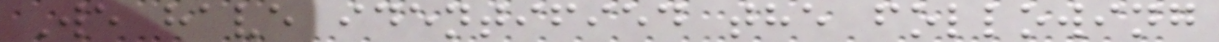We have identified the following
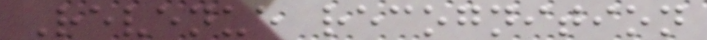Revenue recognition
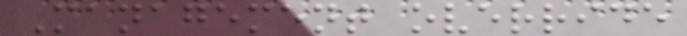Management override
